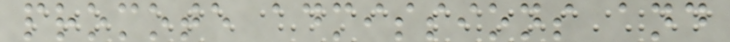promote admissions and
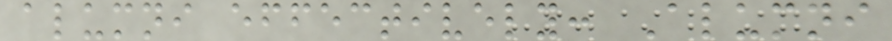alumni effectively: Alumni
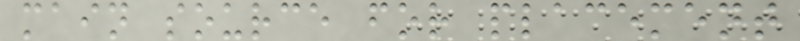main source for placement
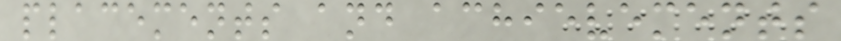placements and achievements
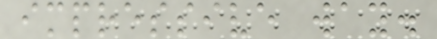impressive way.
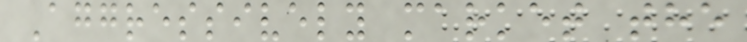Aggressively market the
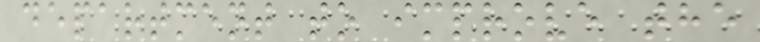department to improve the
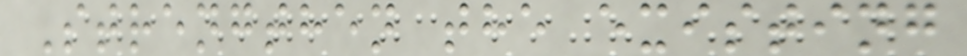Strengthen the existing
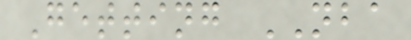Getting NBA
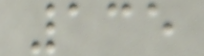135
